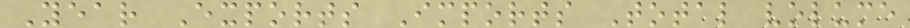Year Exports Imports Total volume
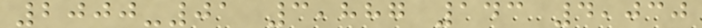2000-01 3,887 143 4,030
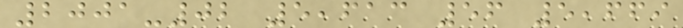2001-02 5,613 56 5,669
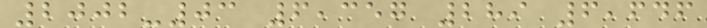2002-03 6,357 289 6,646
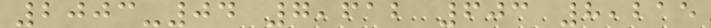2003-04 7,612 603 8,215
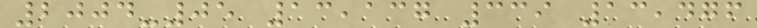2004-05 13,137 339 13,476
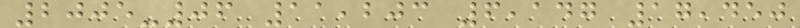2005-06 11,203 6,147 17,450
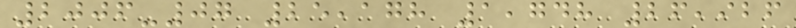2006-07 25,178 1,748 26,926
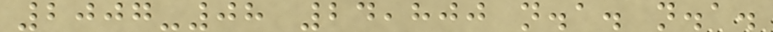2007-08 24,800 n.a. n.a.
